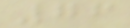76
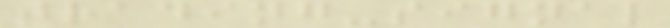trading-signal
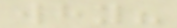why?
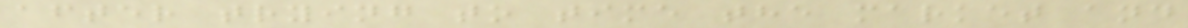after trying to time the market and
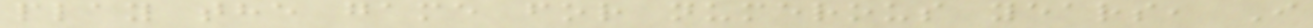play the game for numerous years, I
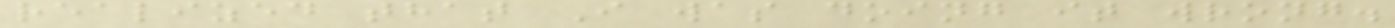realized that I was doing it wrong.
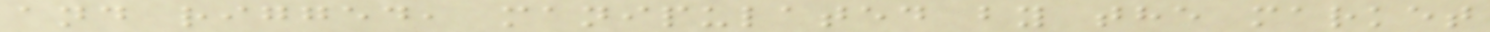and rigged, manipulated by the market
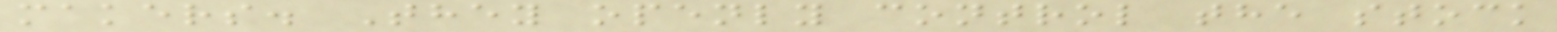makers. They openly control the stock
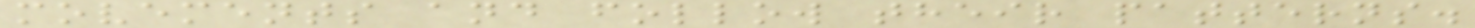movements and follow their patterns.
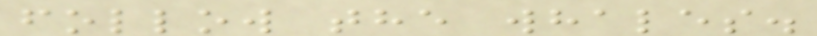follow the whales.
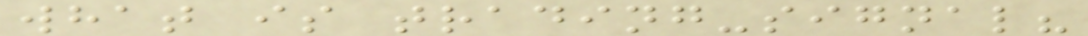what is trading-signal?
